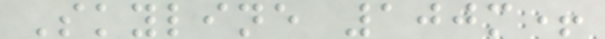Skyline 100m+
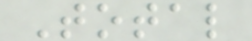Total
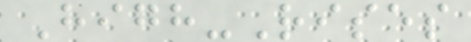High-Rises
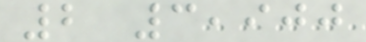2 3,900
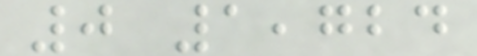0 1,724
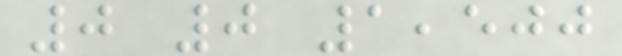0 0 1,500
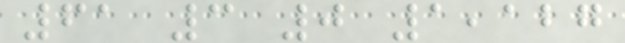61 3 0 1,127
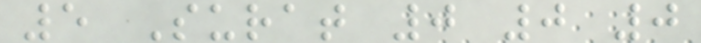5 Surat 0 0 0
